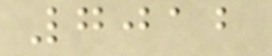7012
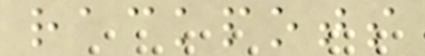rackpots
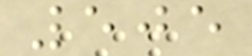505
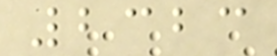2323
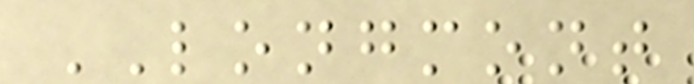LONGMONT
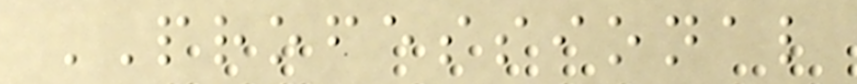PROFESSIONAL
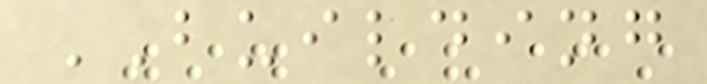BUILDING
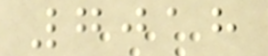7018
